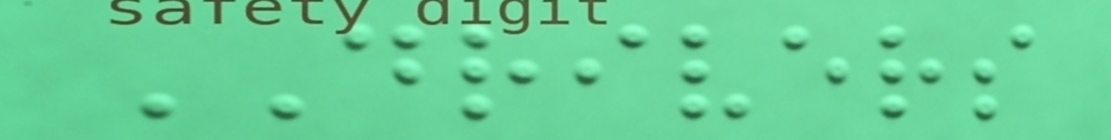DRIVERS
